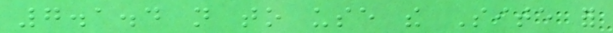7.1.4 not to use the Site for
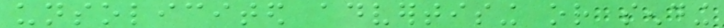unsolicited advertising or sending
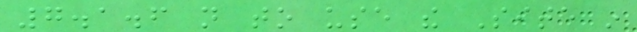7.1.6 not to use the Site in
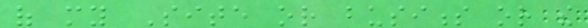of my Site or business or the
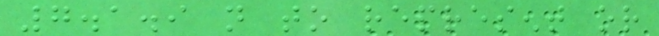7.1.9 not to represent or
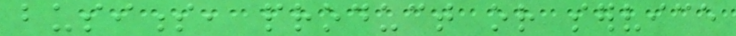business, product or service
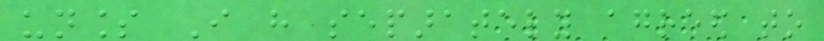unless I have separately agreed to
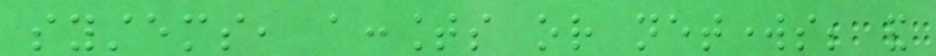systems, accounts or networks; and
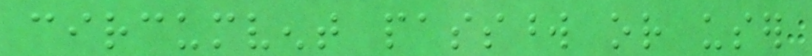circumvent password or user
